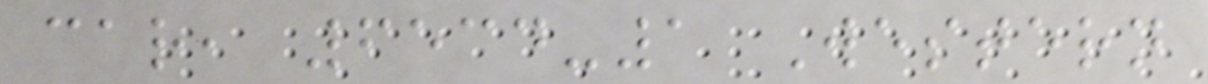car, 6534-1 Western
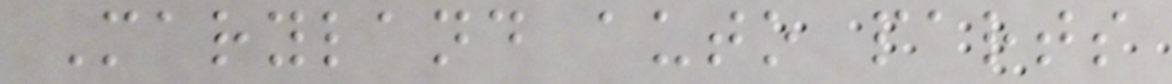Maryland auto parts
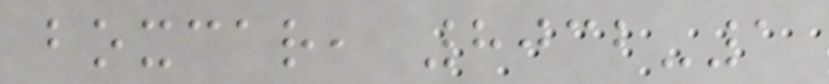boxcar, 8032-1
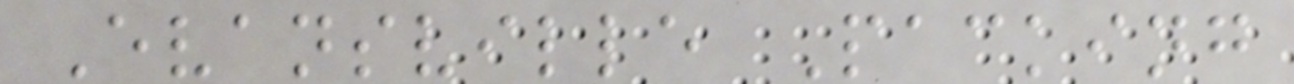Evansville Packing
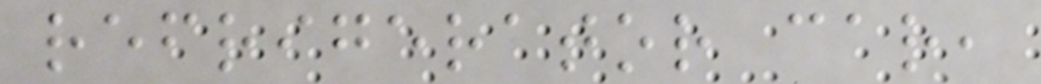refrigerator car,
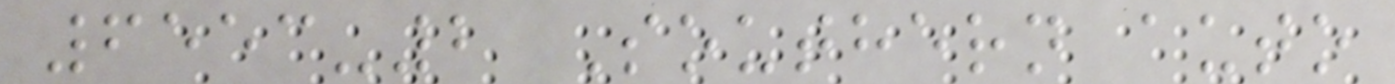6553-2 Southern auto
